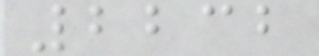2232
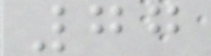77
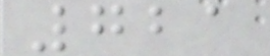721
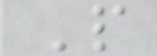P
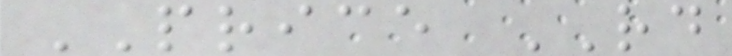PRICE RD
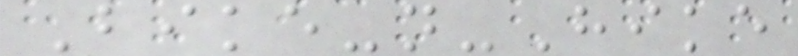Bike-n-Hike
